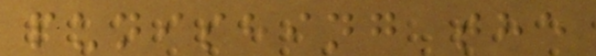punishing the
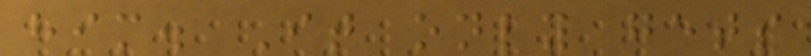him. It only gets
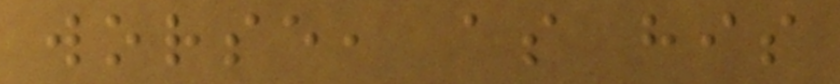worse, as his
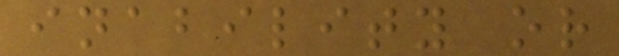inability or
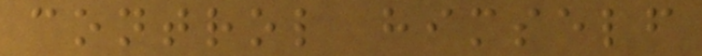control himself
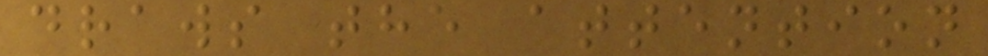draws the attention
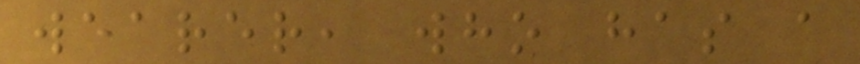wearer, who has a
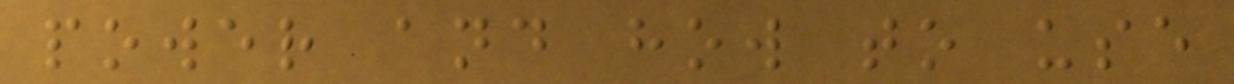power and how to use
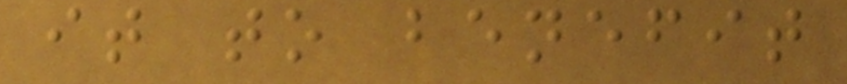it to benefit
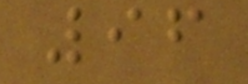96
